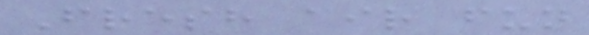Fresh air fun
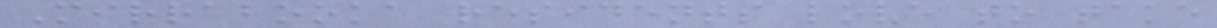Mirrabooka residents love to take
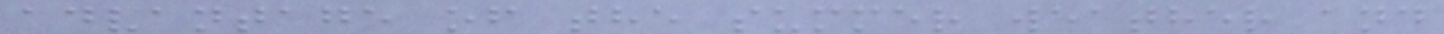advantage of the summer weather and
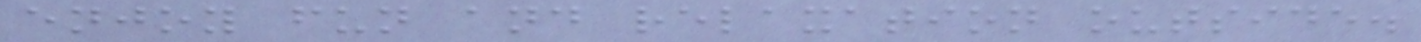enjoy fun and relaxation outside.
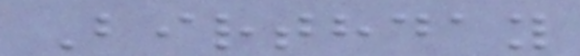Birthday
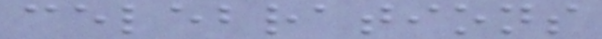celebrations
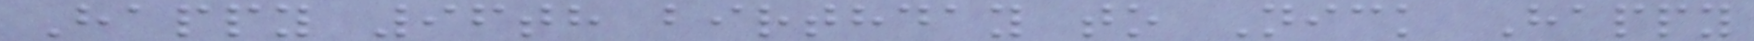Happy 96th birthday to Nick Happy
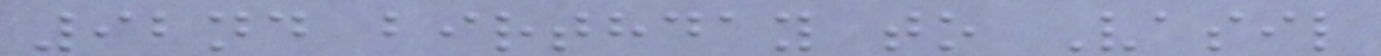92nd birthday to Vasil
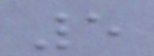5
